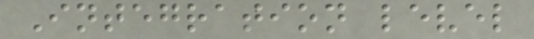Integration level
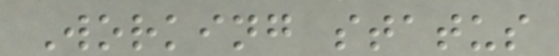Working status
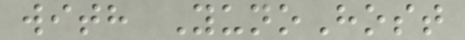with YunoHost
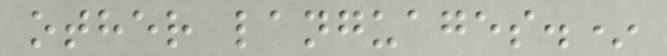other languages.*
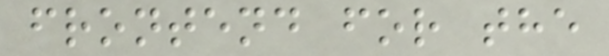frontend for the
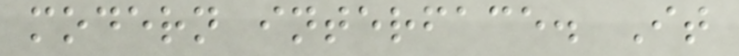modern interface. It
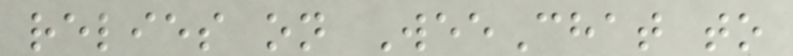relies on WeeChat to
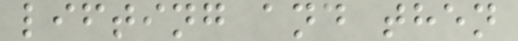lifting and then
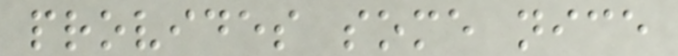provides some nice
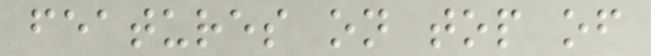features on top of
